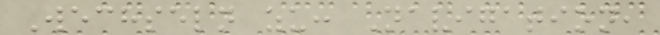Wechseln zu: Navigation,
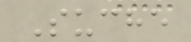Suche
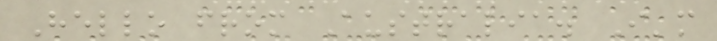Hello from Australia. I'm
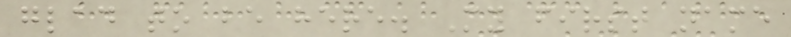glad to be here. My first name
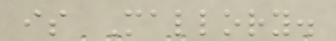is Mallory.
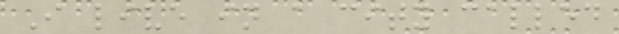I live in a city called
